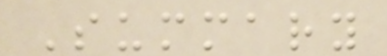Summary
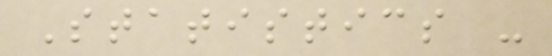Statistics -
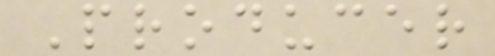Producer
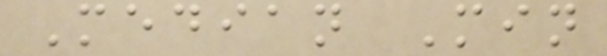Median Min
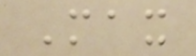Max
